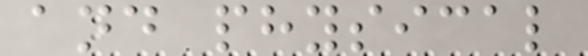and physical
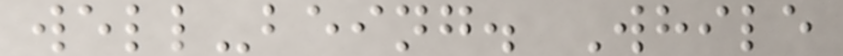well-being. While
